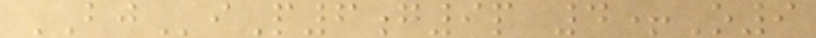BJiP6g9p 4+O9
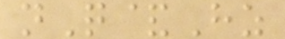nQ&Hz
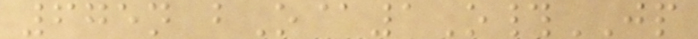675n bO@1O#JP
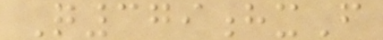Q379hxF
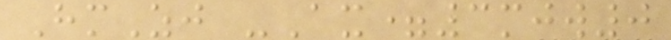HmZj -Ax=3mjw0
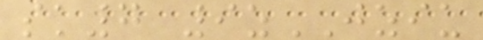sk7 9zJZIU
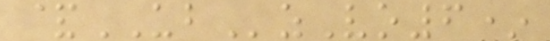&UBzVo6*
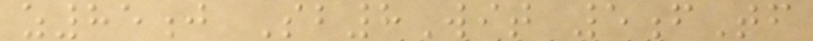z85j Sb8Wit 5fTf
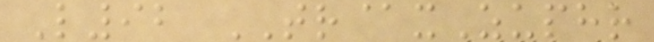L92 TR@xZuphr
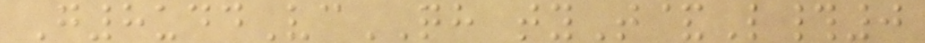G8uddVcQH tyT&L#0
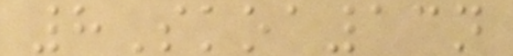8Skoa13n
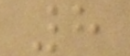8
